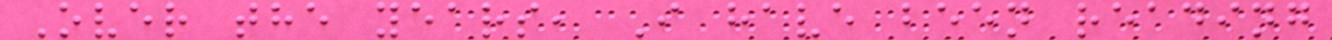Over the years, I have been reading
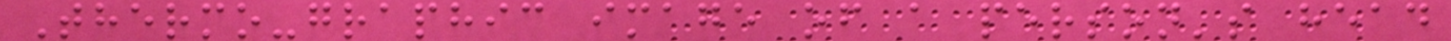Thermo-graphic image of a person's head
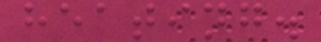heating.
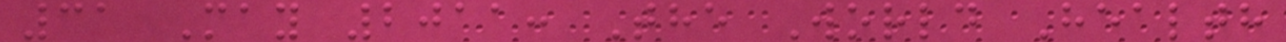31 May 2011: The World Health
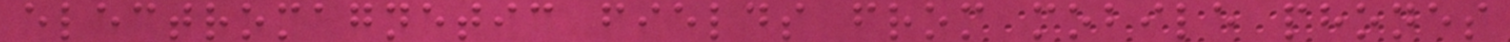electromagnetic fields from mobile phones
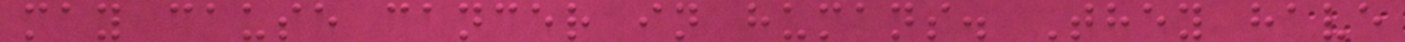may cause cancer in humans. They have
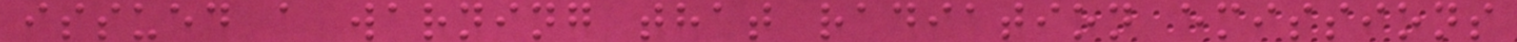issued a warning that radiation emissions
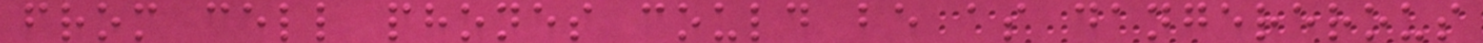from cell phones could be as dangererous
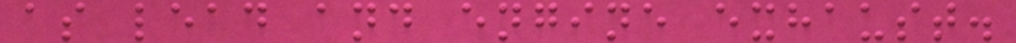as lead and engine exhaust.
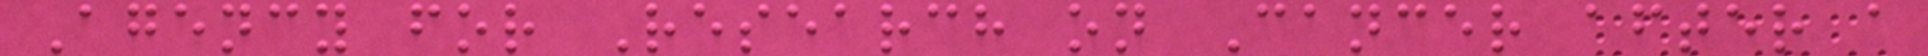Agency for Research on Cancer after a
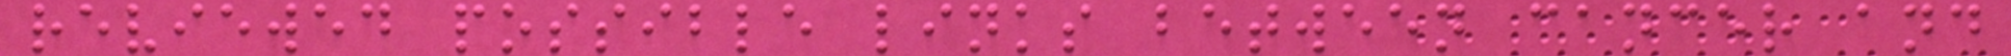reviewed possible links between cancer and
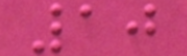10
